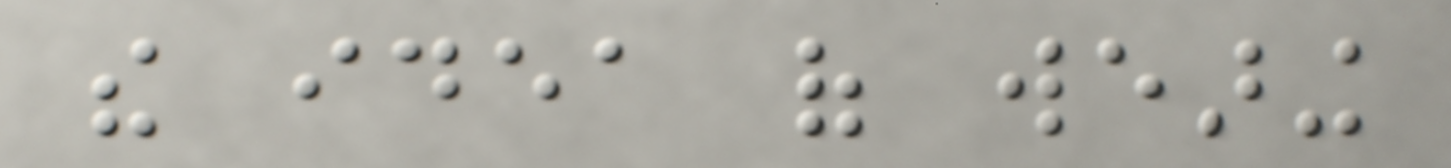the idea of wearing
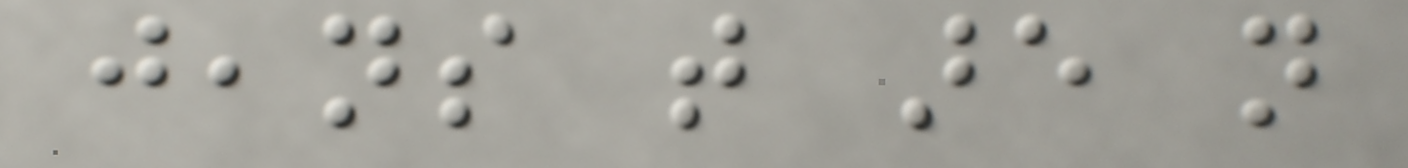jeans that are not
